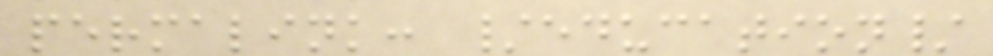permalink: /education/
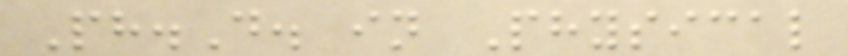Ph.D. in Physical
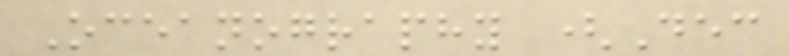Oceanography (Dec
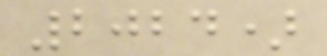2024)
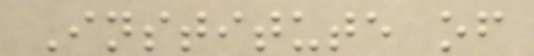Institute of
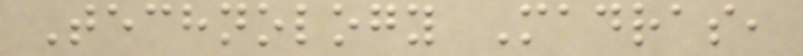Technology Madras,
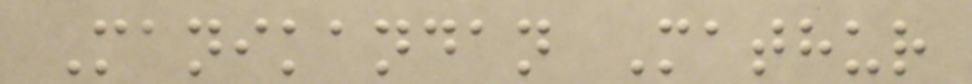Manikandan Mathur
